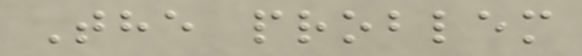The problem
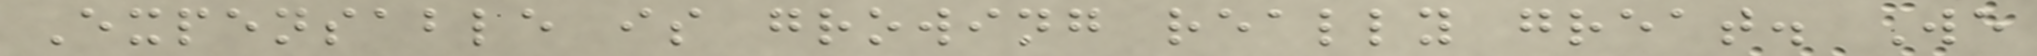Expensable is growing really great. We
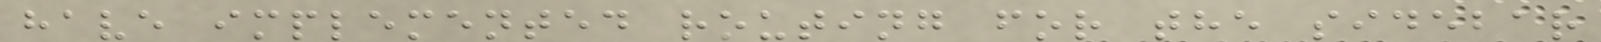have implemented routing for the sidebar
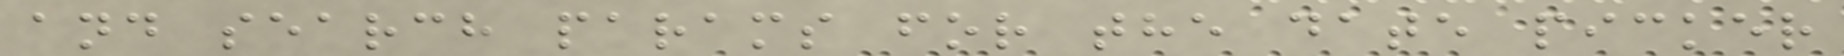and search params for the date picker
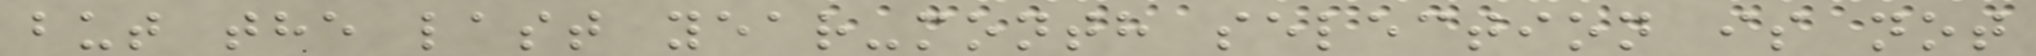but the last year-month selection is not
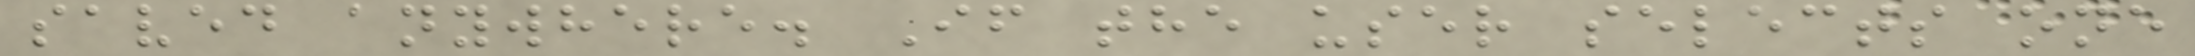saved anywhere. If the user selects one
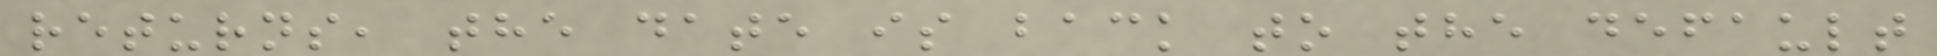returns, the date is back to the default
